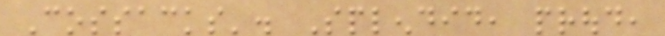Cossacks'. Splendid, proud,
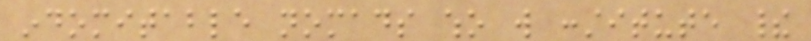indomitable nomads who will constitute their
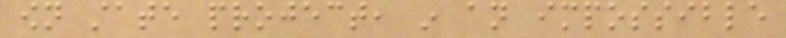own state project, in an impossible
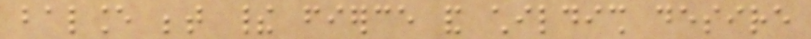balance between their fierce and childish desire
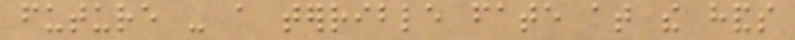future - a terrible fate at the hands
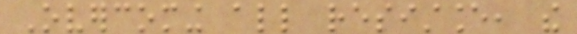Overcoming all resistance, the
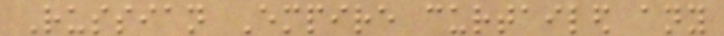Russian Empire curtailed any
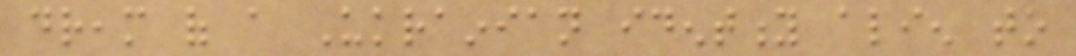dream of a Ukrainian identity alien to
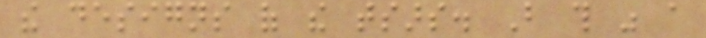the designs of the tsars. But this was a
